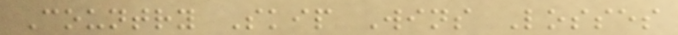Country Skip Wins Losses
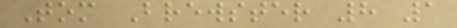Tom Brewster 8 1
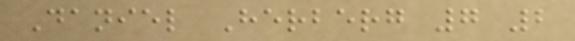Daniel Herberg 7 2
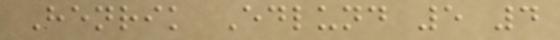Henrik Edlund 5 4
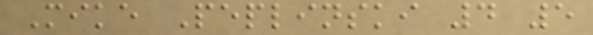Mike Peplinski 4 5
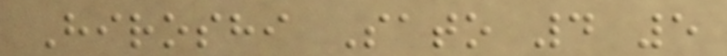Hiroshi Sato 4 5
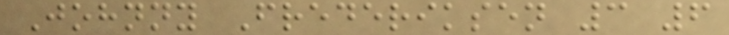Johnny Frederiksen 3 6
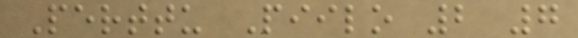Perttu Piilo 2 7
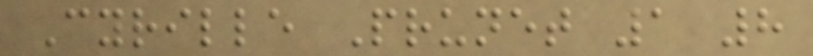Cyrille Prunet 1 8
